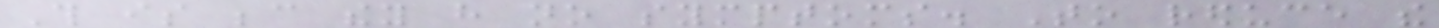This is because they have no symptoms. To reduce the
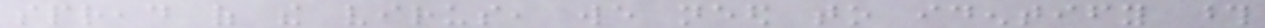spread of the virus, we need to identify those
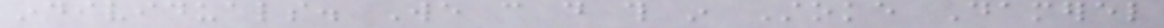individuals. We can do this in Stoke Damerel
